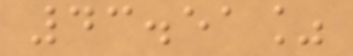43.51%
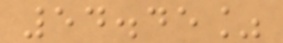54.45%
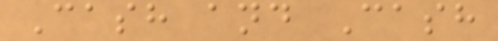Cash and Cash
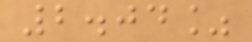2.04%
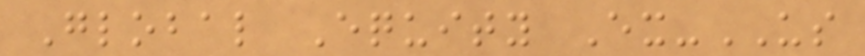Global Equity Ex-US
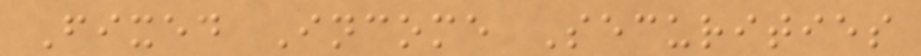Fixed Income Securities
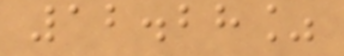12.28%
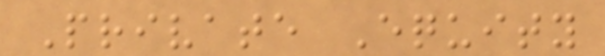Private Equity
